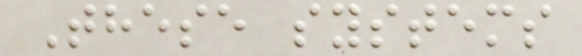These systems
